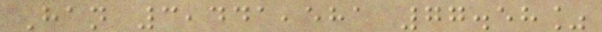Han 3,441,581 77.58%
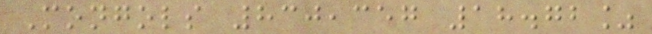Mongols 830,357 18.72%
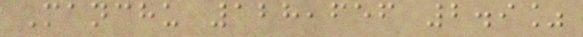Manchu 128,656 2.9%
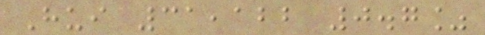Hui 31,122 0.7%
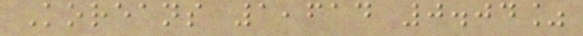Koreans 1,614 0.04%
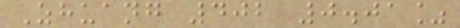Zhuang 402 0.01%
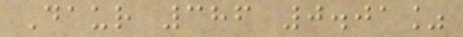Daur 386 0.01%
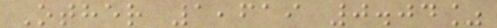Other 1,619 0.04%
